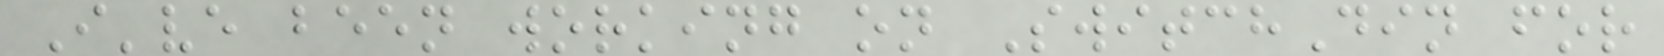I've been working on SwitchDin for
